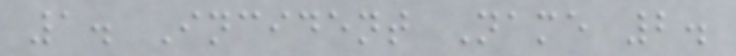1. Incident Name 2.
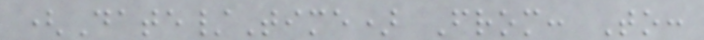(Date/Time) From: To:
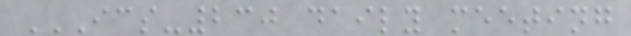ICS-230 DAILY MEETING
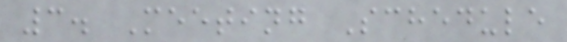3. Meeting Schedule
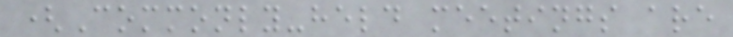(Commonly-held meetings are
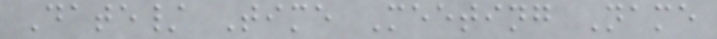Date/ Time Meeting Name
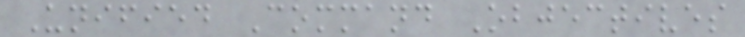Unified Command Objectives
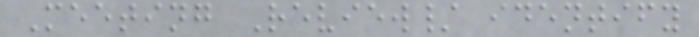Meeting Review/ identify
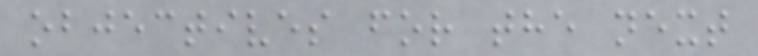objectives for the next
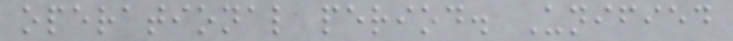operational period. Unified
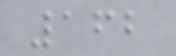162
